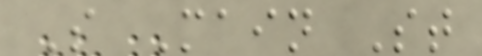S Main St
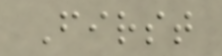First
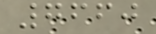7660
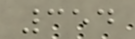354
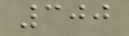300
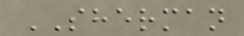SHERMAN
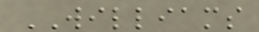WILLIAMS
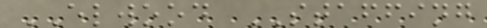ELWOOD STAFFING
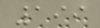199
